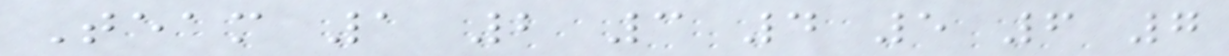Team 1 2 3 4 5 6 7
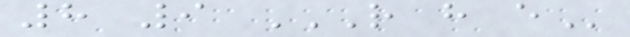8 9 R H E
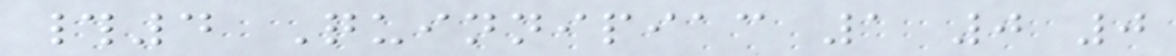#4 Quinnipiac 1 0 0
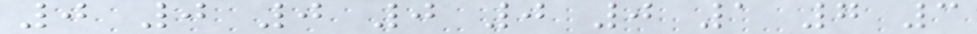0 0 0 0 0 0 1 7 3
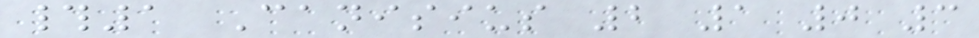#1 Canisius 2 1 0 3
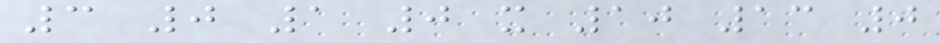3 0 1 0 x 10 13 0
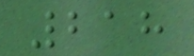218
